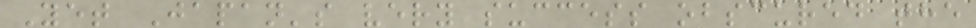Yet Japan's very success obscured the
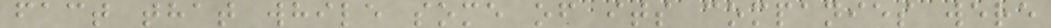fact that while some of its companies were
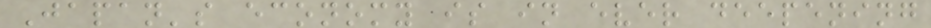Japan's economy is in ever deepening
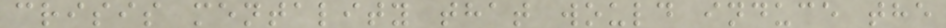crisis mentality that would induce the
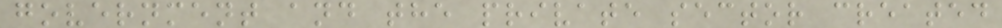government and the private sector created
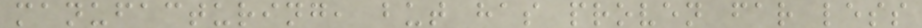manufacturing, but has proven far less
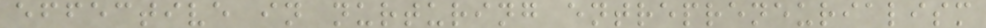effective in nurturing entrepreneurialism
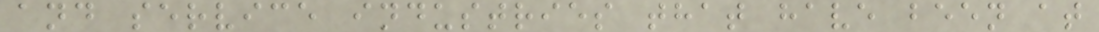and service industries that have been at
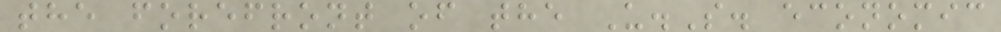the forefront of the U.S. economic
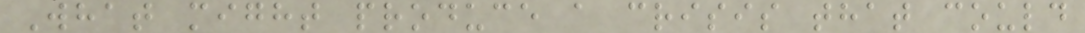What might produce a crisis that could
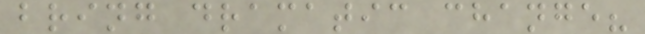bring dramatic change?
